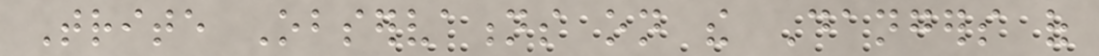Trite Observations on the Dangers of
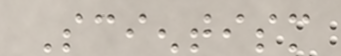Scientism
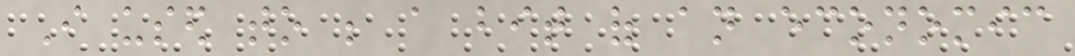I used to be a bit of an economic
